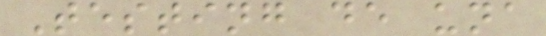Testing de una
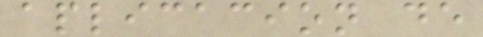aplicacion de
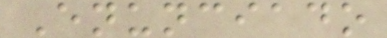Enunciado
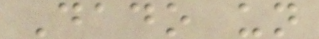Dado un
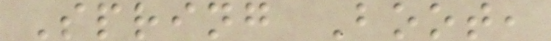Spring Boot,
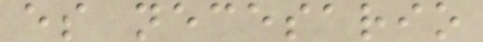es necesario
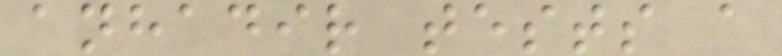anhadir tests a
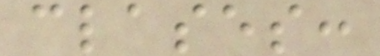clases:
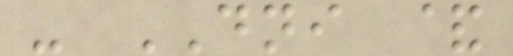- DNI &
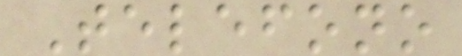Telefono
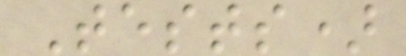Tests)
